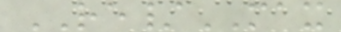RE/MAX
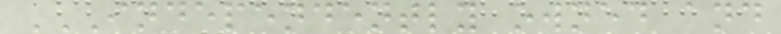INDEPENDENTLY OWNED AND
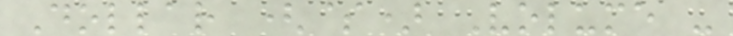Dollar ($) Volume -
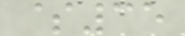$35
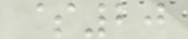$20
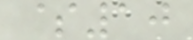$10
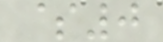$0
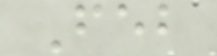Feb
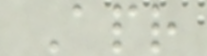Apr
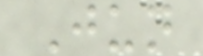Jun
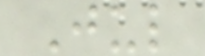Jul
